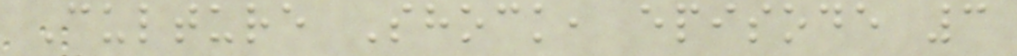Culture Shock, episode 3
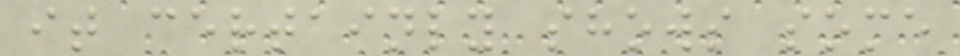it certainly shows some
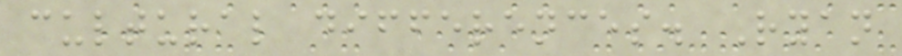cultural differences. Ryan
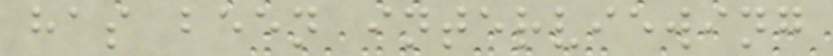has been interviewing
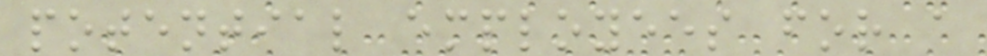potential employees for a
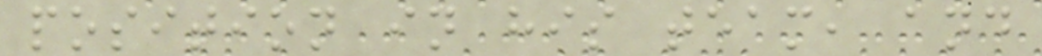position in his team, and
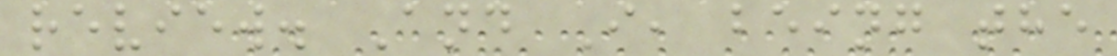review. And I, being the
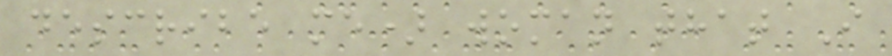describe me) woman that I
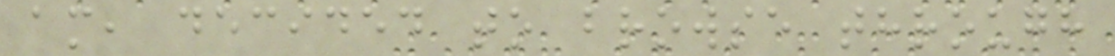am, decided to browse through
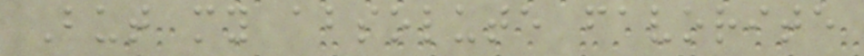But my absolute favorite
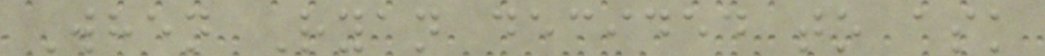When Ryan decided to ask
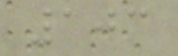103
